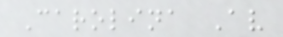Carolina Av
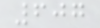607
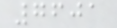7601
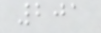201
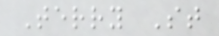Terry St
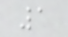1
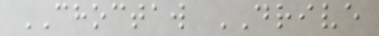CHOCTAW DRIVE
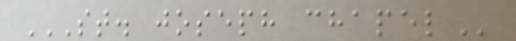ST. JOSEPH CHAPEL
